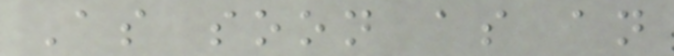As soon as an
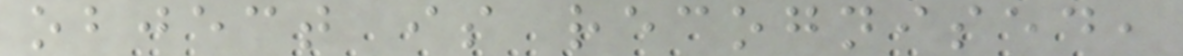object is recognised,
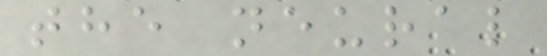the neural
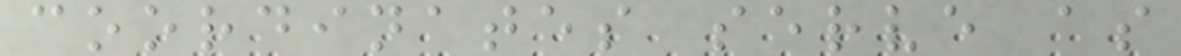coordinates serve as
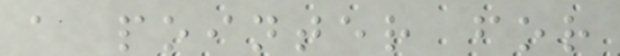a pointer for
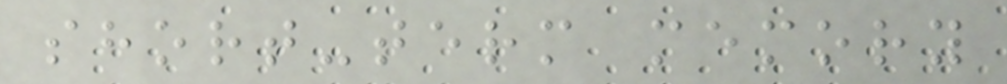short-term memory
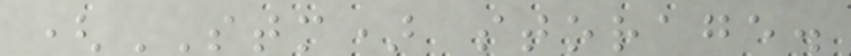(STM) storage.
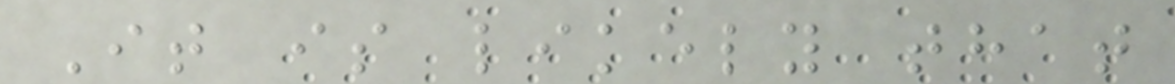It is likely that
